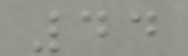44
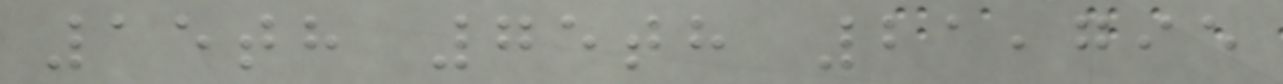15th 75th 21,795
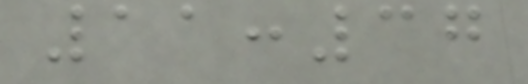11:37
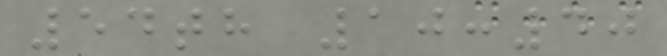54th 10:40
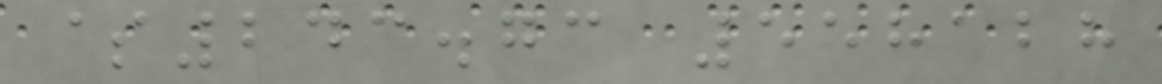$243.73 558128
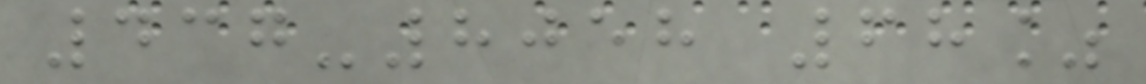437-8058 68%
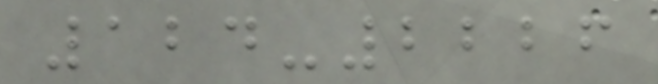124-2226
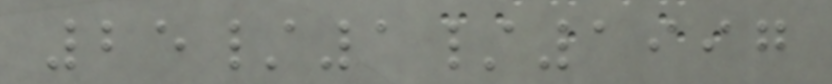25/1/1997
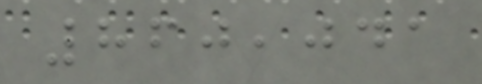860,041
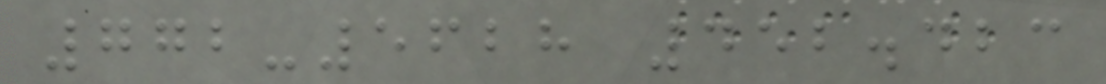772-5628 452.423
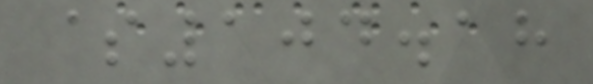$104.18
